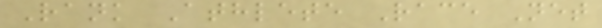Rank Athlete Race Net
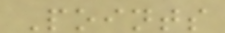Points
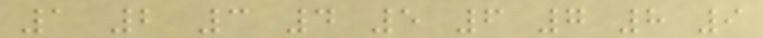1 2 3 4 5 6 7 8 9
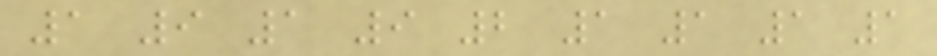1 9 1 9 2 1 1 1 1
